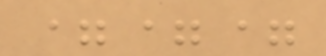===
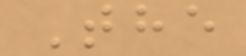The
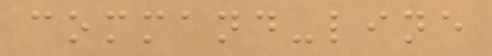command-line
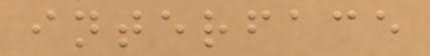interface
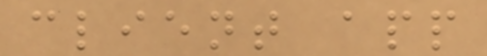client app
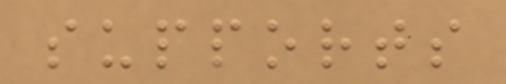supports
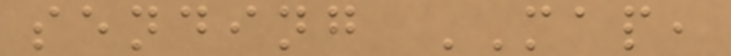sending MAP,
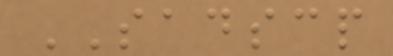SADSCP
